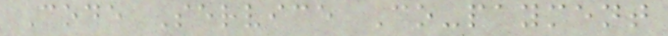Code Service Co-payment
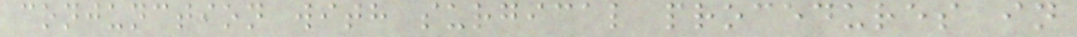conjunction with surgical procedures in
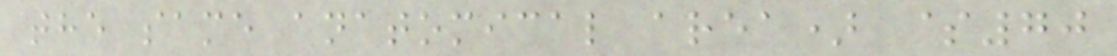the same anatomical area) $70
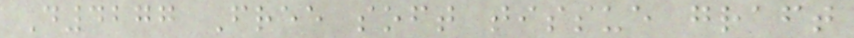D4277 Free soft tissue graft
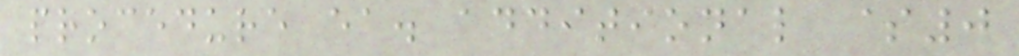procedure ea. additional $0
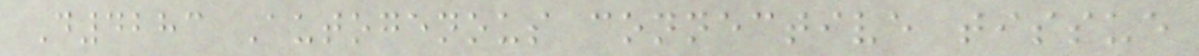D4283 Autogenous connective tissue
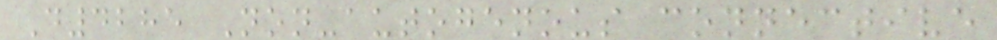D4285 Non-autogenous connective
